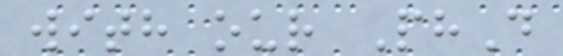with our PhD
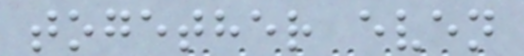together even
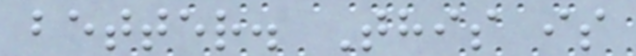better. This is
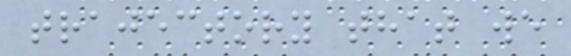trajectory that we
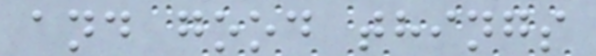and good things
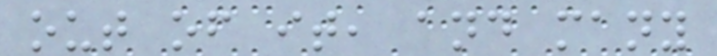out of it, and many
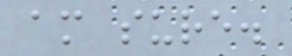am sure.
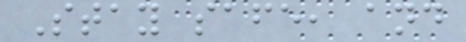Stay safe, and
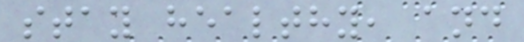stay healthy, and
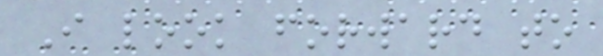I look forward to
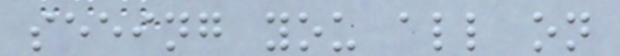seeing you all on
